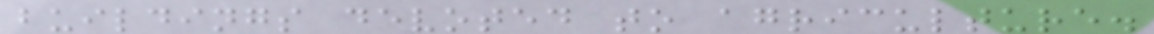buildings devoted to agriculture.
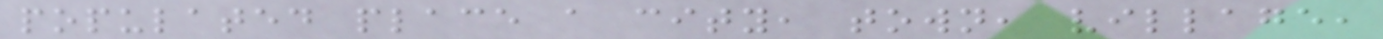populated place a city, town, village,
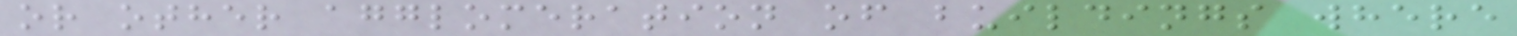or other agglomeration of buildings where
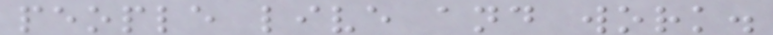people live and work.
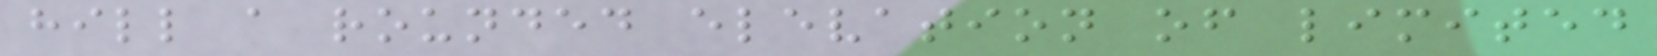hill a rounded elevation of limited
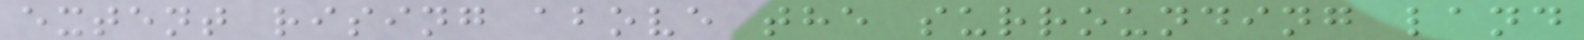extent rising above the surrounding land
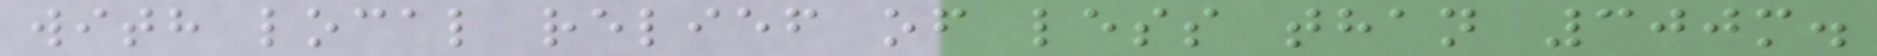with local relief of less than 300m.
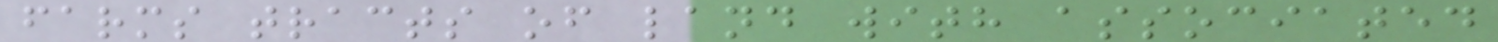farms tracts of land with associated
